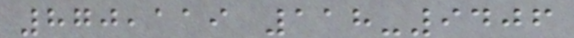870,119 118-9406
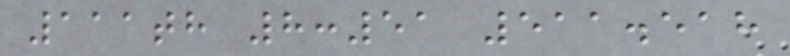111th 8:51 511.518
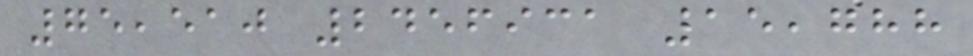75,510 2456931 15,788
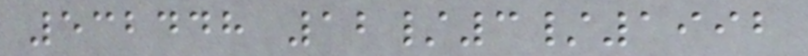532448 12/3/1992
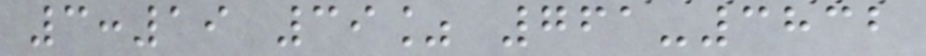3:19 39% 761-3832
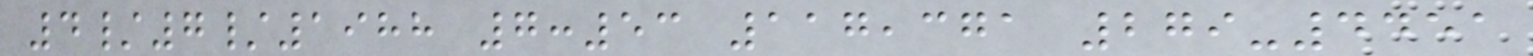4/7/1988 7:53 117,371 279-4451
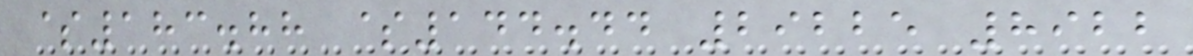$183.88 $144.44 29225 8922
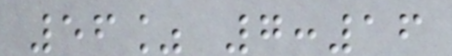56% 7:16
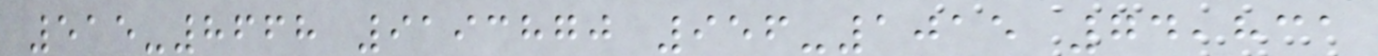515-8668 9193870 956-1015 74,831
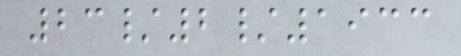23/2/1933
